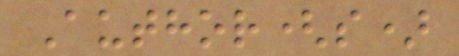Author(s)
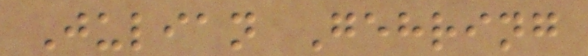Julian Gehring
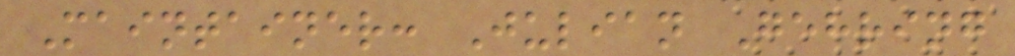Maintainer: Julian Gehring
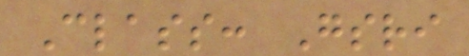Class: Gsri
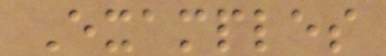Examples
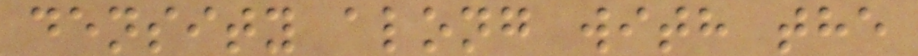density along with the
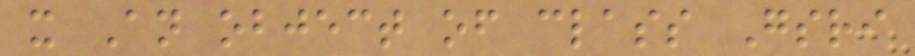x An object of class Gsri
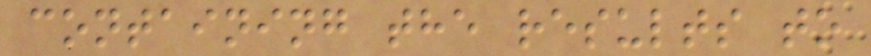containing the results to
